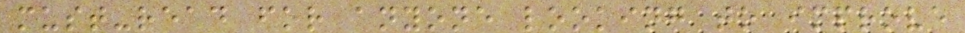must-read for anyone looking to improve
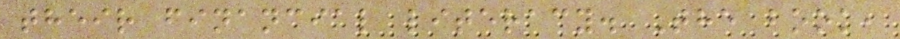their financial literacy. The book,
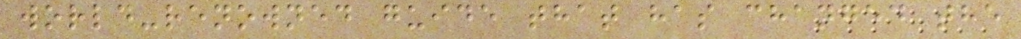world-renowned guide that has changed the
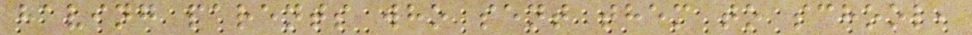having parents who sent them to school,
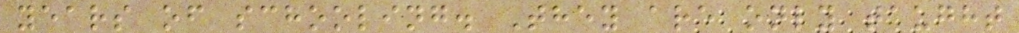years of schooling. They are only taught
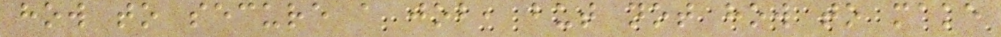how to secure a job, but not how to make
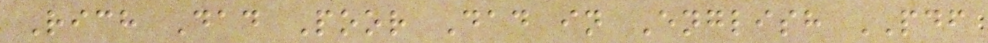Rich Dad Poor Dad in English PDF
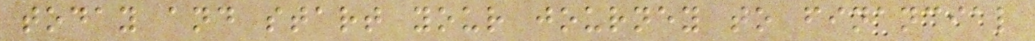today and start your journey to financial
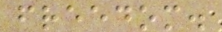freedom.
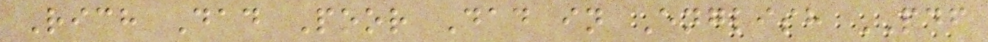Rich Dad Poor Dad in English PDF
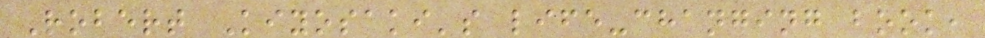Robert Kiyosaki's life-changing book,
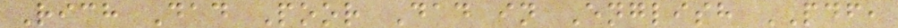Rich Dad Poor Dad in English PDF,
